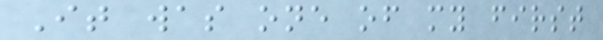It was one of my first
